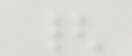{
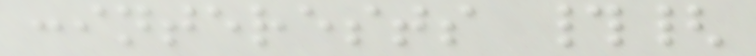:interests #{
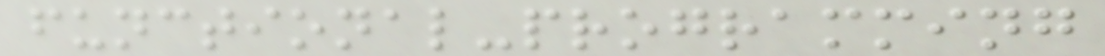functional-programming
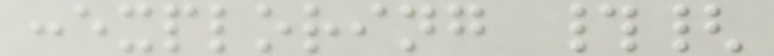:exploring #{
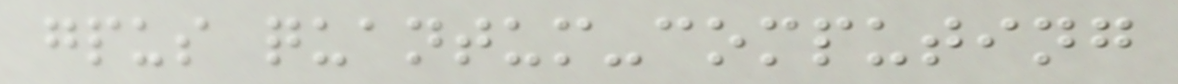gpus quantum-computing
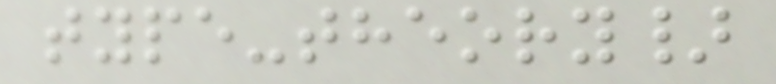type-theory}
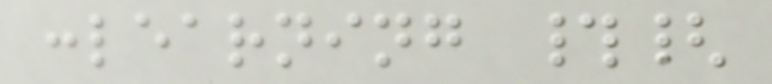:learning #{
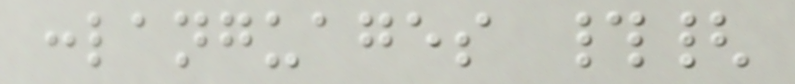:languages #{
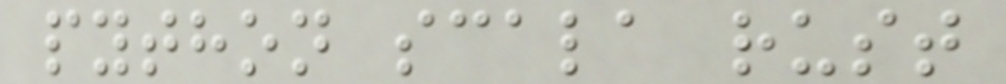python scala rust
